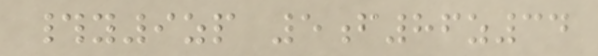#y9zp 5f86z34
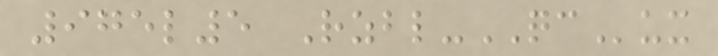975l5 Rzbl-QCux
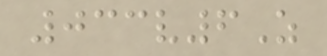033v6Z
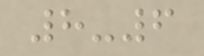8-6
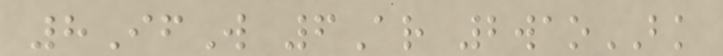8IfW 6Ar 2waoBK
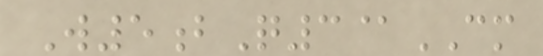W5bQ3@CM
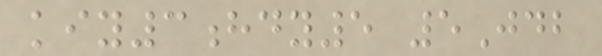kiy3hdy5 5Jdb
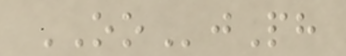OOjPh
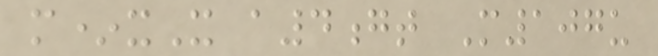m*xX a4gt M107u
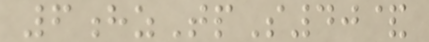6hzTpS40&
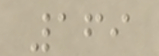169
